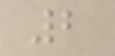2
